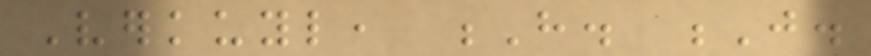Verkuyl, H. J.
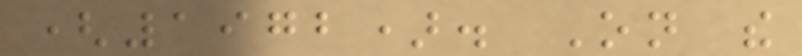(1972). On the
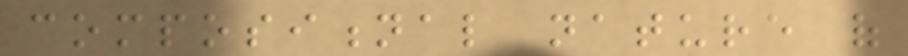compositional nature of
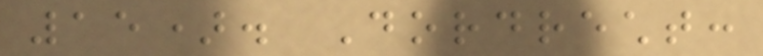15). Dordrecht:
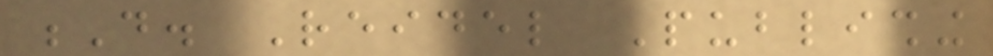D. Reidel Publishing
